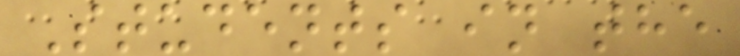Students in the
